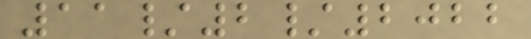11/2/2022
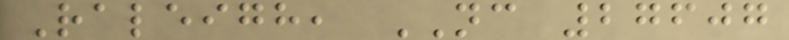Raleigh, NC 27607
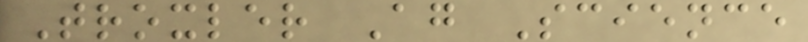Troxler Ag Science
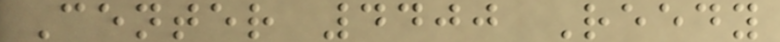Center 4400 Reedy
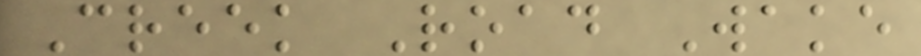Creek Road Wake
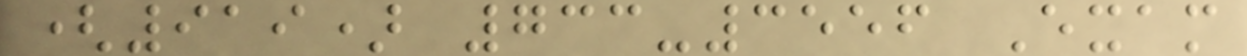(919) 733-3556 Exam
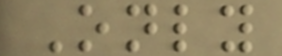Only
